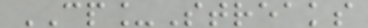CP_Streaks
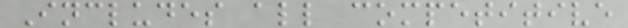Includes all competitive
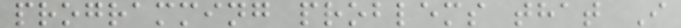programming problems that I
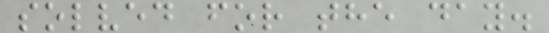solved for the day.
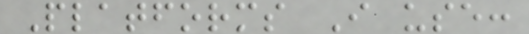Platforms I use:
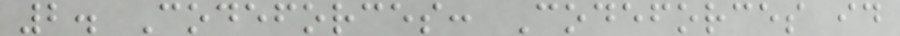2. Codeforces: Codeforces id
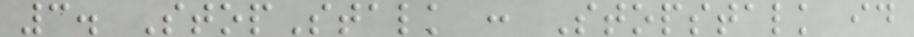3. StopStalk : Stopstalk id
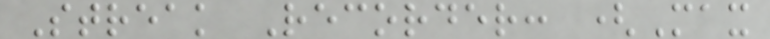Streak Recorder: (Max
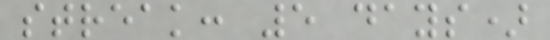streak: 5 days)
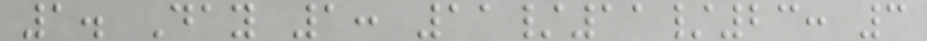1. Day 1: 11/11/23: 3
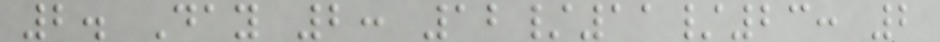2. Day 2: 12/11/23: 2
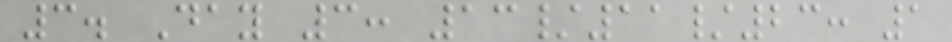3. Day 3: 13/11/23: 1
